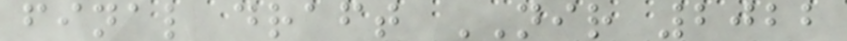final draft NIR 2022
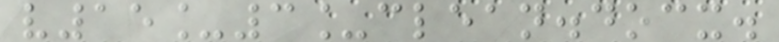v15_3_clean.docx.
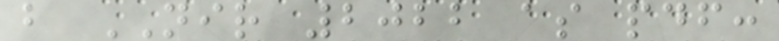b NIR 2022 as pdf:
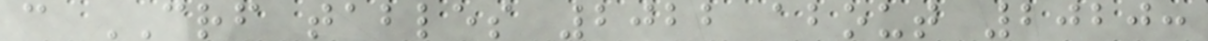c CRF tables 2022 about 2020:
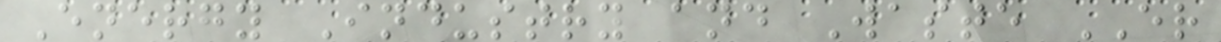Energy Industry and Waste ER
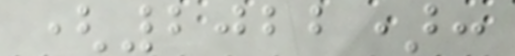(2022):
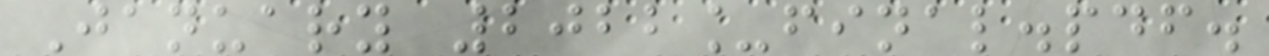January 2022_final.pdf.
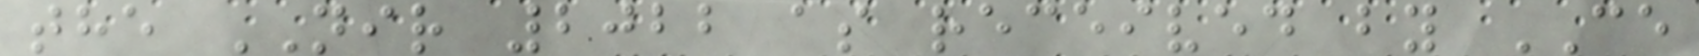the NIR 2022 as received by CE
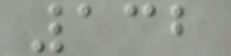132
